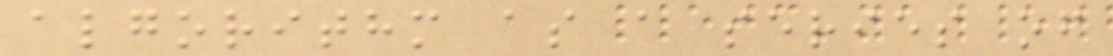algorithm as a series of
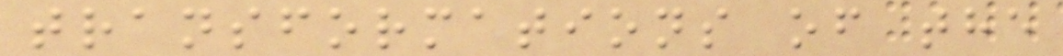transformations of the
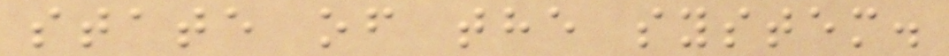state of the system.
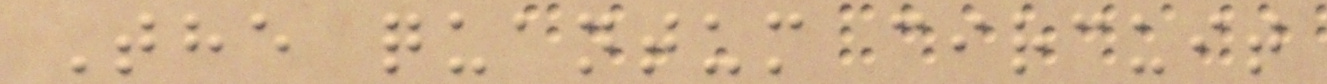The quantum circuit
